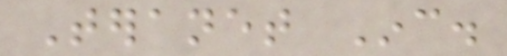Teranet Inc.
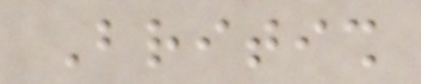British
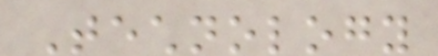Technology
